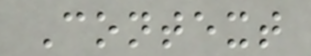Context
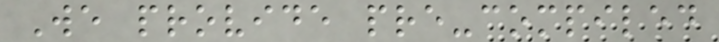We provide pre-compiled
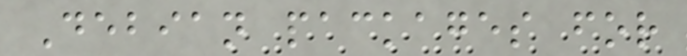Debian packages for
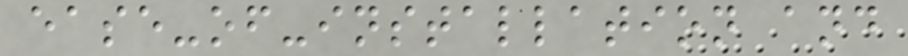ease-of-installation and
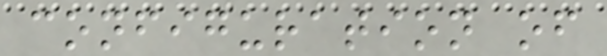configuration of
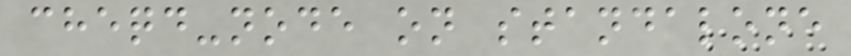cheqd-node on standalone
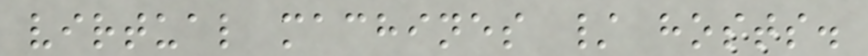virtual machines / hosts.
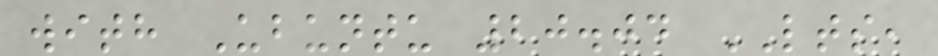with Ubuntu 20.04 LTS,
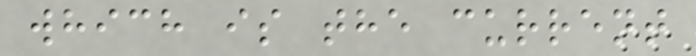which is the current
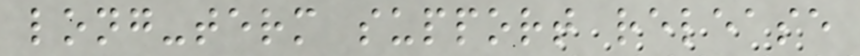long-term support release
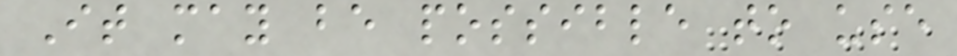It may be possible to use
